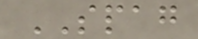SPAG
